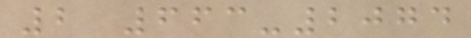2 663-2074
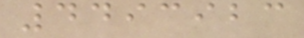4493923
